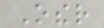Other
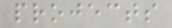projects
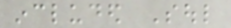included Soul
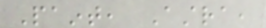Paint, Astra,
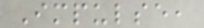Impulse,
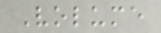Volume
